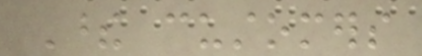These customers
